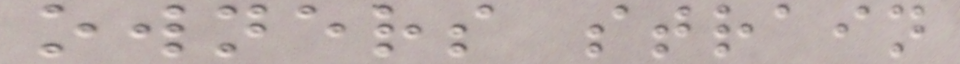owners strain
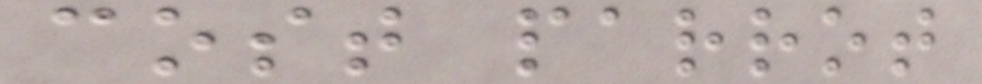cost parrot
